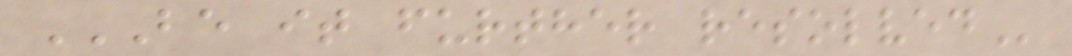BE IT FURTHER RESOLVED
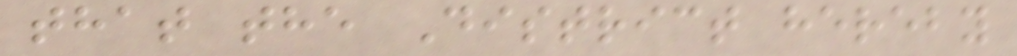that the District hereby
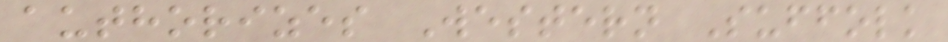authorizes Western Suffolk
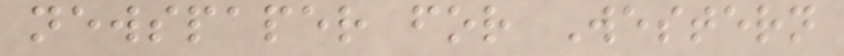newspaper for Western
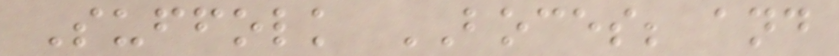Suffolk BOCES; and
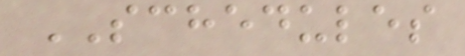SCHEDULES
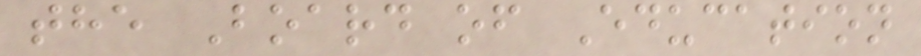the Board of Education
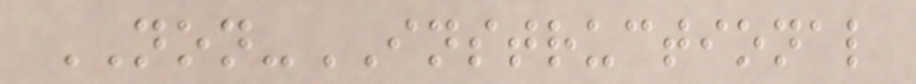NON-INSTRUCTIONAL
